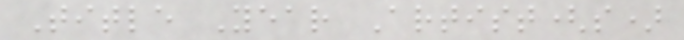Title Year Artist(s)
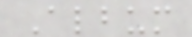Album
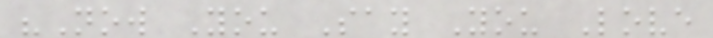"Now You Say You Love
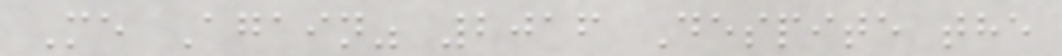Me Again" 2016 Despite the
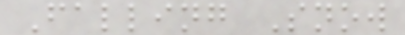Falling Snow
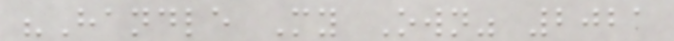"Handle My Own" 2021
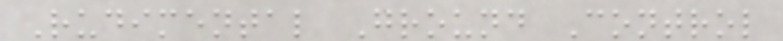Rudimental Ground Control
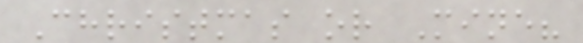Christmas or Mine?
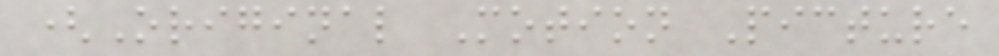(Original Motion Picture
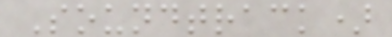Soundtrack)
